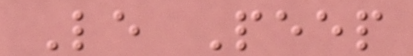Le Peep
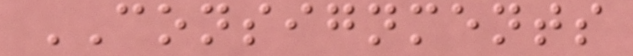CONSIGNMENTS
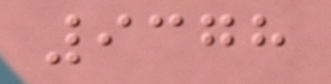9378
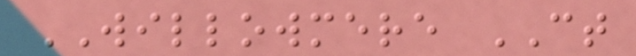WILLOWMERE CT
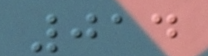014
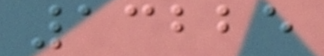13225
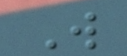W
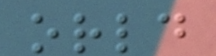orld
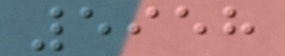5958
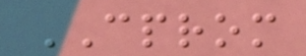CPROM
